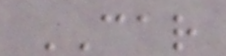CAR
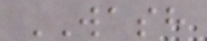WASH
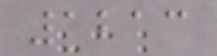1213
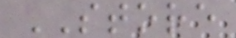STORE
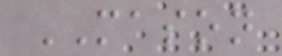MASON
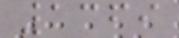1369
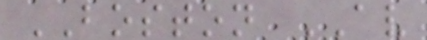BOSTON AV
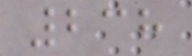238
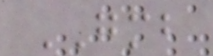GMB
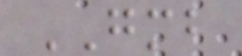GMB
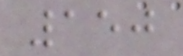150
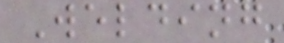Welding
